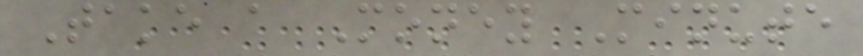Take a Money Minute
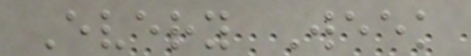Every Week
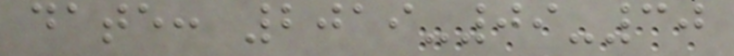date: 2019-09-30
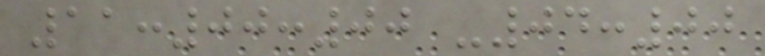11:00:00 -04:00
